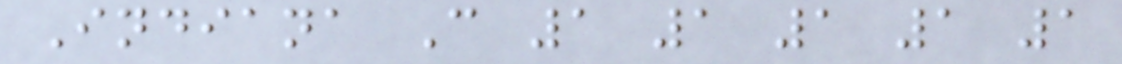Indiana C 1 1 1 1 1
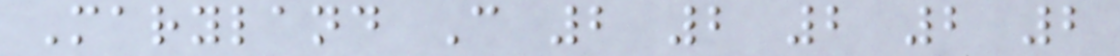Maryland C 2 2 2 2 2
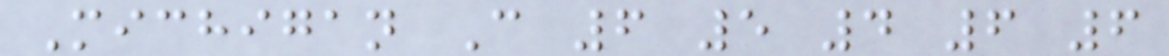Michigan C 6 5 4 6 6
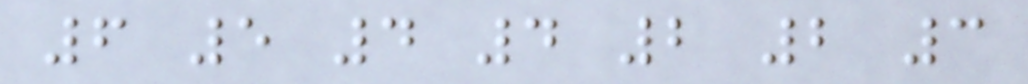6 5 4 4 2 2 3
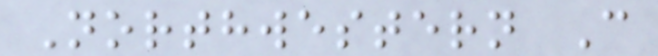Northwestern C
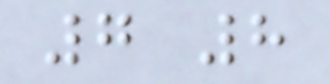7 8
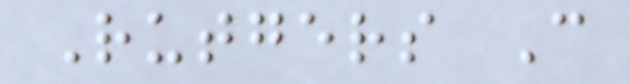Rutgers C
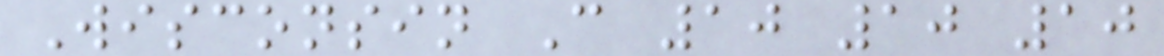Wisconsin C 10 10 10
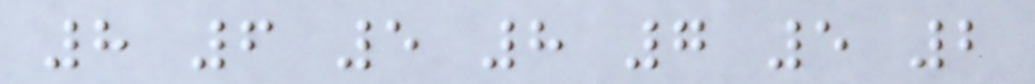8 6 5 8 7 5 2
